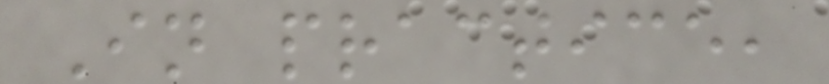In practice,
